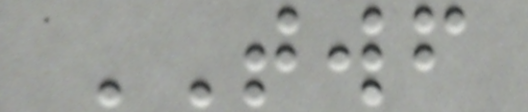TWF
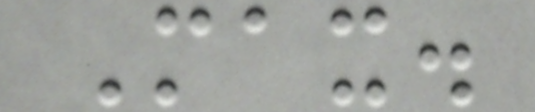Max.
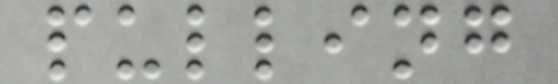pulling
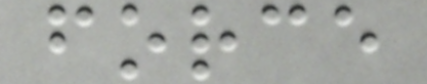force
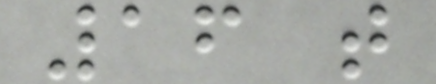16 t
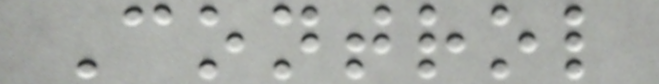Control
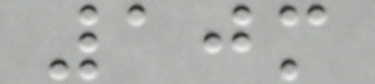10m
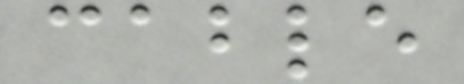cable
